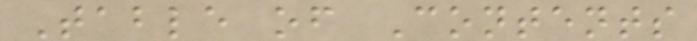Table of Contents
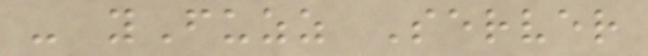- yFuzz Server
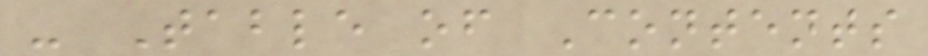- Table of Contents
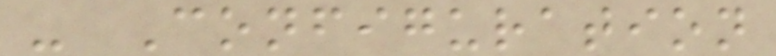- Configuration
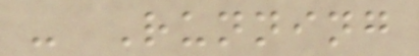- Running
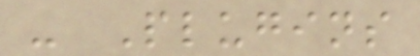- Plugins
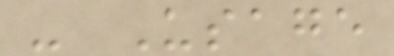- Usage
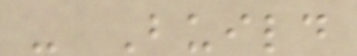- Build
